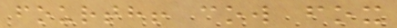fourth! cow fox
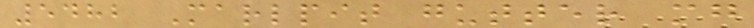5482 Marlpit gutter mg
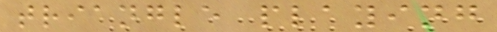triangle playing
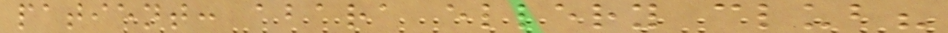patient: abara ellery club?
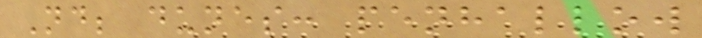Nd; dunes: penhallow
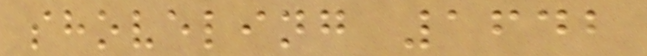shoveling 1642
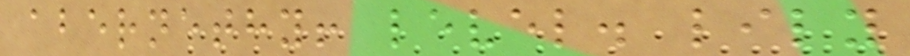abernethy! level. lily
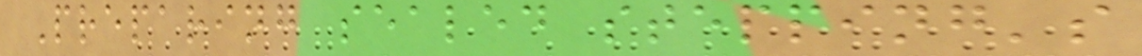Preparing sealed stepping's
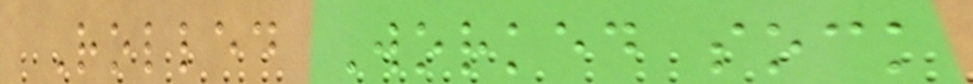Rolled Worked sock
